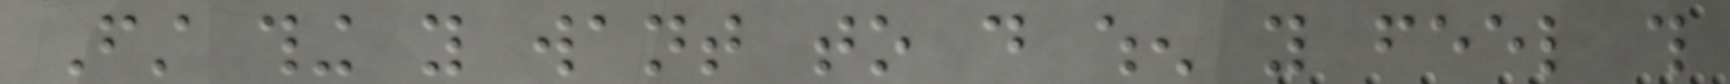First thing you want to do when you feel this
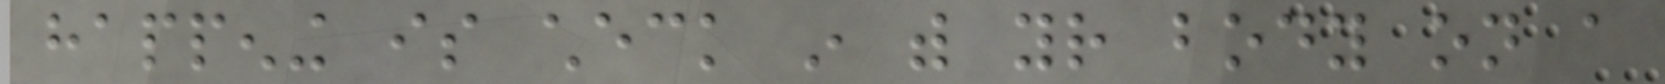happening is check in with your body on a
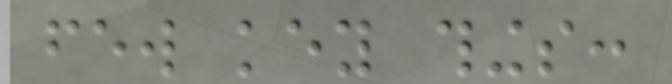few key things:
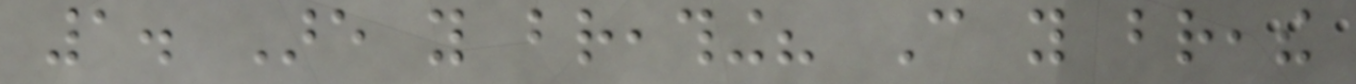1. Are you breathing? Can you breathe
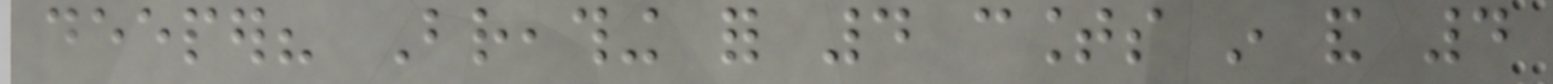deeper? Breathing for 4 counts in and 4
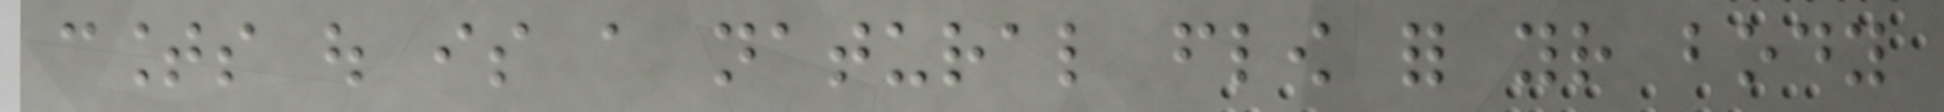counts out is a natural flow for your body
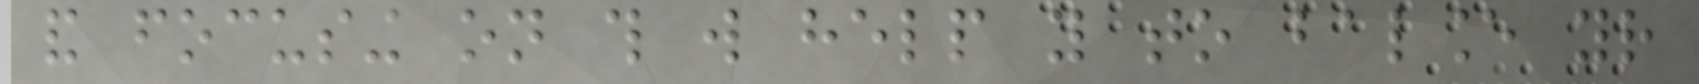and focusing on this will help you to balance your
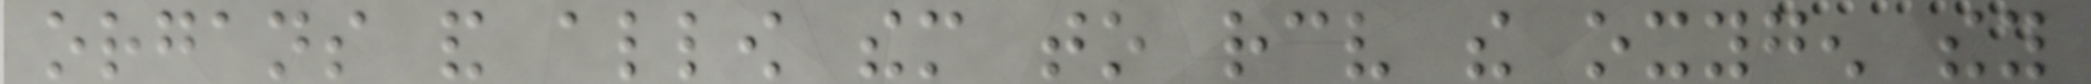organs and allow them to receive the oxygen they
